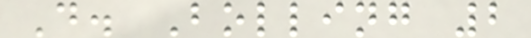D. Bolling 2
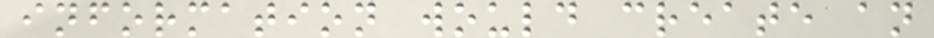information would create an
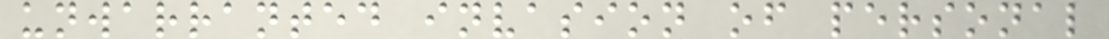unwarranted invasion of personal
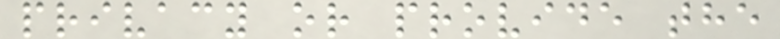privacy or provide the
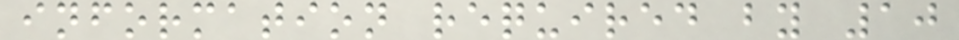information required by 10
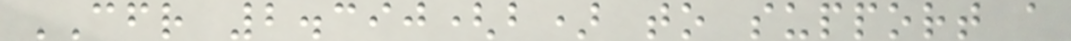CFR 2.390(b) to support a
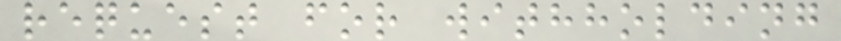request for withholding
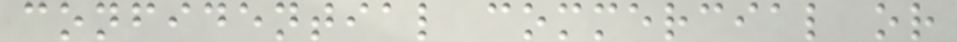confidential commercial or
